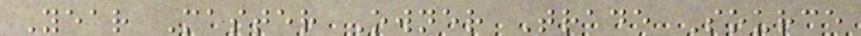Year Master Owner Trade Source
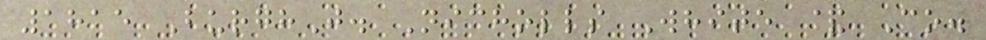1815 BurghJ. Nicholls White & Co.
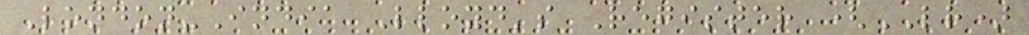London-India Lloyd's Register (LR)
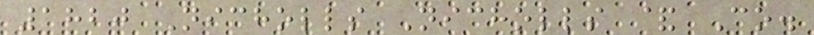1820 Nicholls Nicholls & Co.
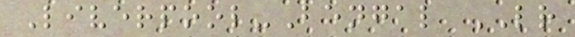Liverpool-Bengal LR
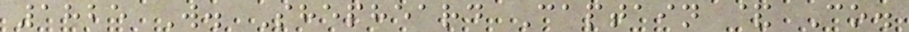1825 W. Shepheard Captain & Co.
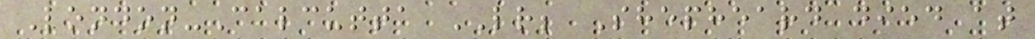London-Calcutta LR; Shepheard died at
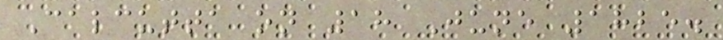Calcutta on 18 June 1825.
